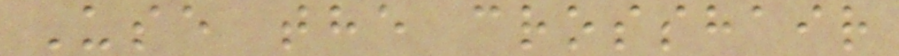Use the crosshair
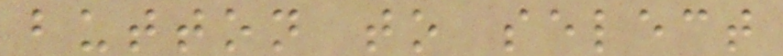button to select
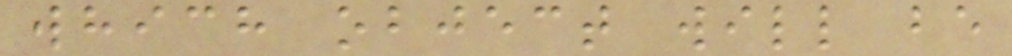which object will be
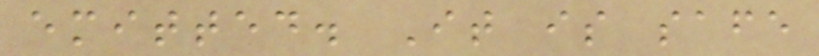emitted. It is safe
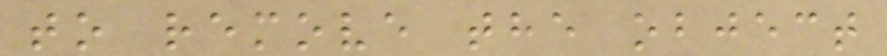to remove the object
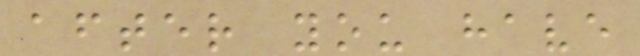after you have
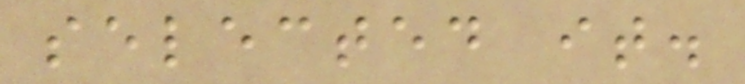selected it.
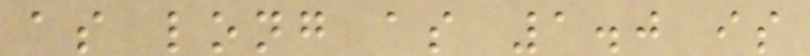as long as 1.0 is
